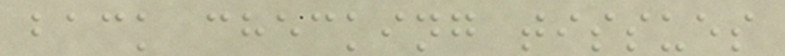back checking tissues
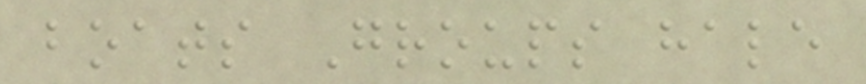boats Groups hale
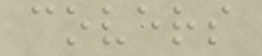covers
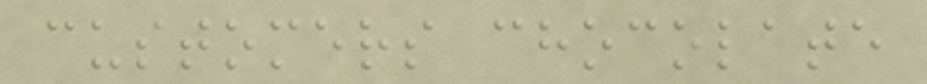customers chocolate
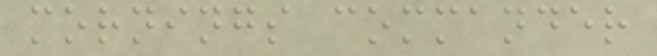mornings commander
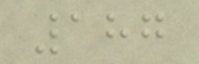187
